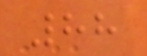88
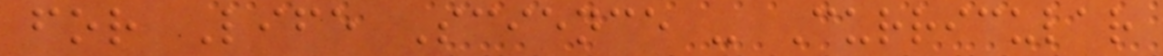for Life Science - Curricular
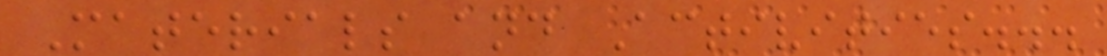Materials and Activities...
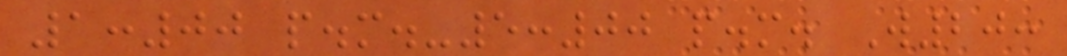1:00 p.m.-5:00 p.m. W20:
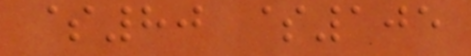$80 $105
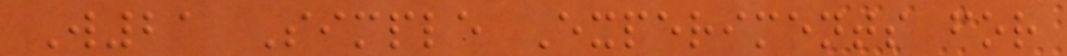W21 Simple Experiments for
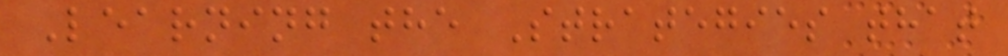Learning the Strategies that
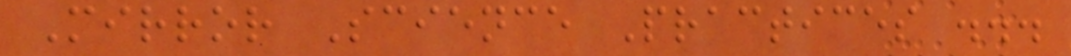Mirror Science Practices ...
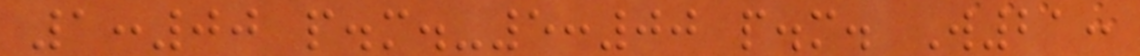1:00 p.m.-5:00 p.m. W21:
